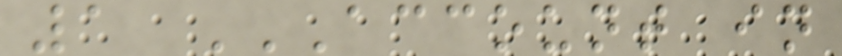1 ACCOUNT IN
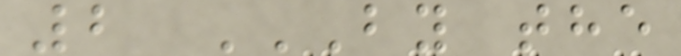2 BY THE
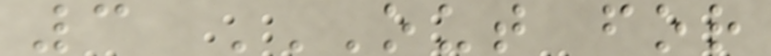3 OUT FOR
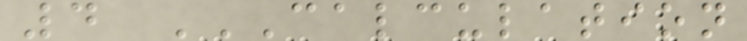4 CALCULATION
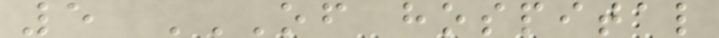5 OF HOSPITAL
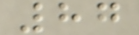87
